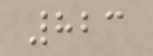823
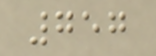757
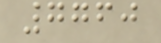7760
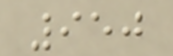950
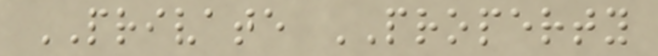PRIVATE PROPERTY
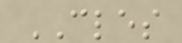CLES
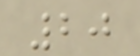20
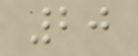20
